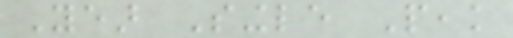Year Single Peak
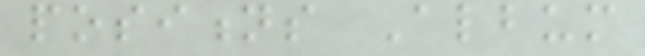positions Album
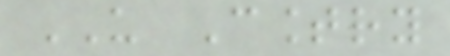US Country
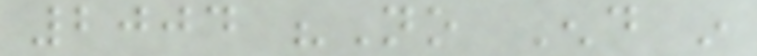2004 "No End in
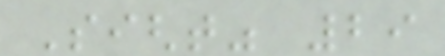Sight" 29
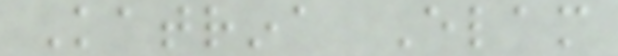Katrina Elam
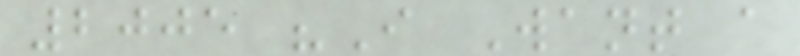2005 "I Want a
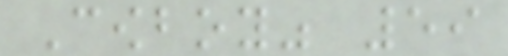Cowboy" 59
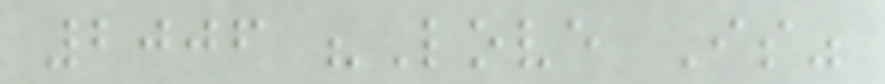2006 "Love Is"
